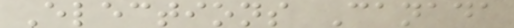Elections Canada
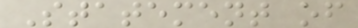Statement of
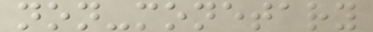non-monetary
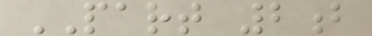PART 2b
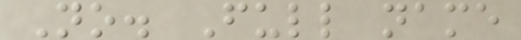No. Full name
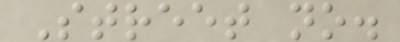Street no.
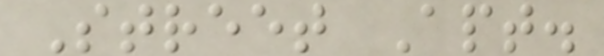Street Apt.
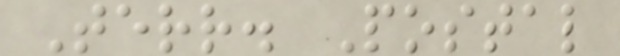Terr. Postal
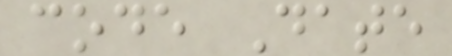code Date
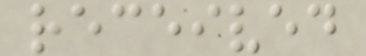received
